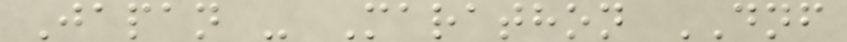Japan - Marathon DNF
